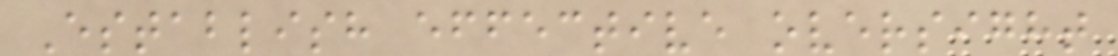Establish effective oversight
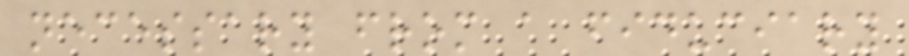necessary from a fiduciary
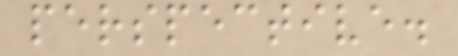perspective.
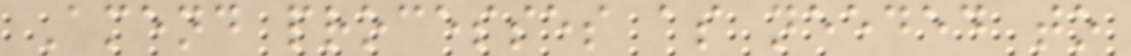Amend processes as needed to
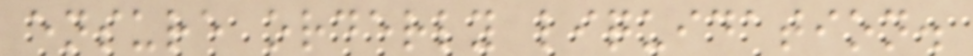ensure orderly liquidation.
